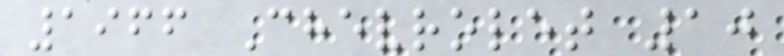1966 Chevrolet 10
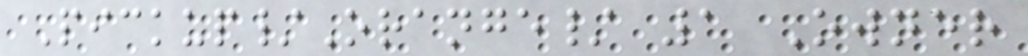Pickup/Orange/ 1 Owner
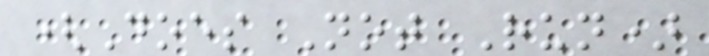(Does Not Run)
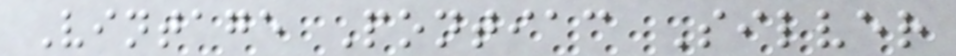Vintage Pontiac Silver
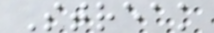Streak
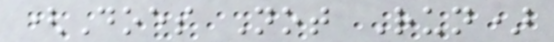(Does Not Run)
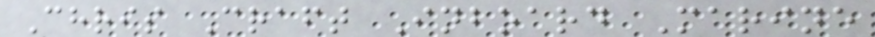Chris Craft Inboard Marine
